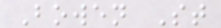Bowen St
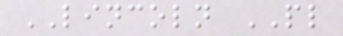LINCOLN PL
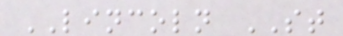LINCOLN ST
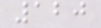120
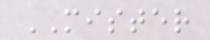MISTER
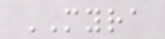MYRA
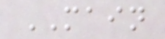MAIN
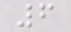6
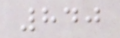840
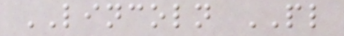LINCOLN PL
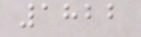1822
